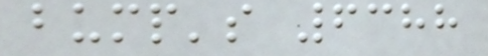bump's 6388
